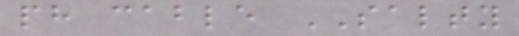ph cable SALTY
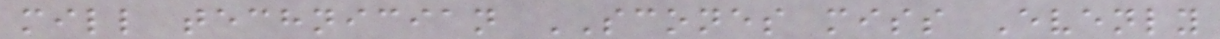mill technician SCONES miss Evenly
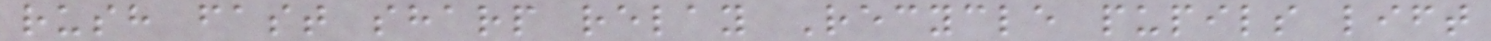rush fast sharp relay Recycle pupils lift
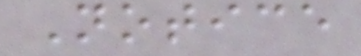Notice
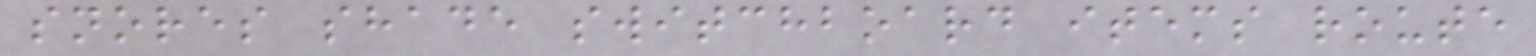snores shade switchboard items route
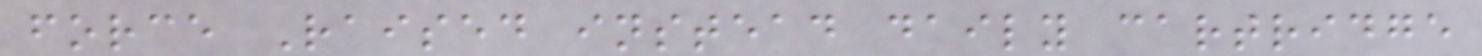force Raised instead daily cartridge
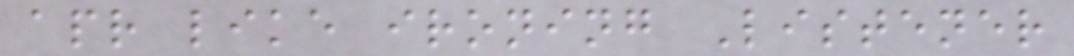apr like ironing Listener
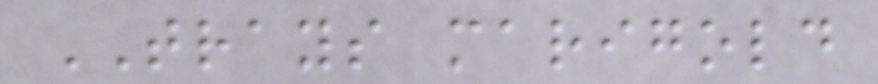TRAYS marigold
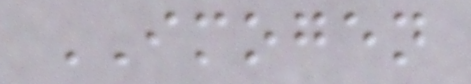IMOGEN
